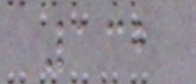132
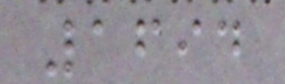1694
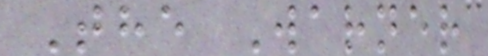The Warner
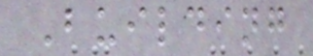Building
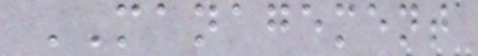MANAGEMENT
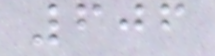606
